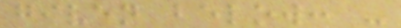given below: -
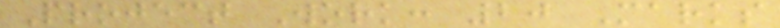Project Work: 20 Marks
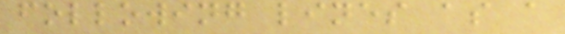following lines as a
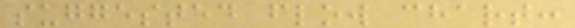suggested flow chart:
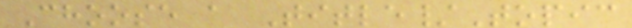Choose a Title/Topic
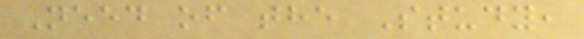Need of the Study,
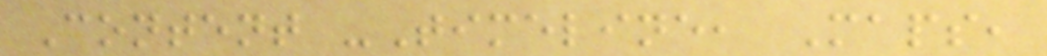Content -Timeline, Maps,
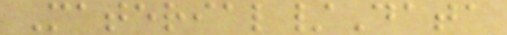Material/Data
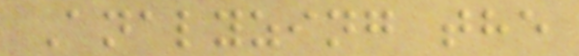Analyzing the
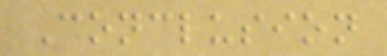Conclusion
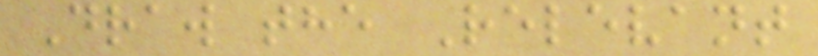Draw the Relevant
